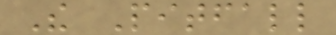The Pitfall
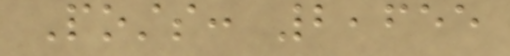Posts: 2,655
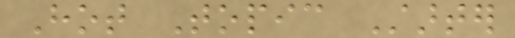Hot Topic Starter
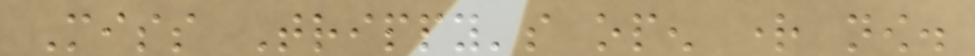Miss Trippy's open right now.
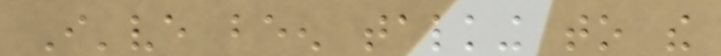I've been talking to the
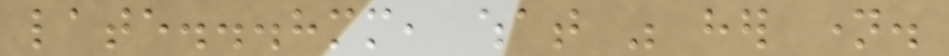late...hmm, what was her name.
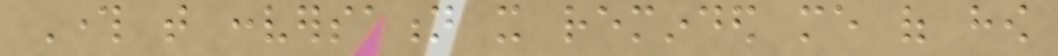Through that conversation it reminded me of how
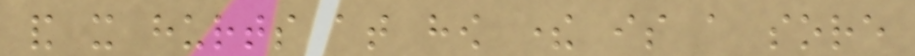and it hurts at how there is a sore
